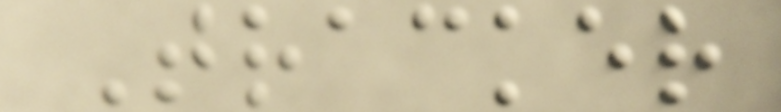Tracker
